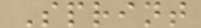Sprint
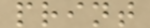print
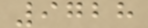9728
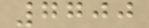7700
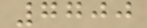7700
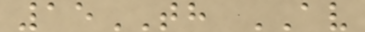15TH AV
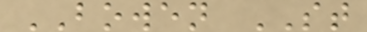BOWEN ST
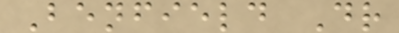Benfield Dr
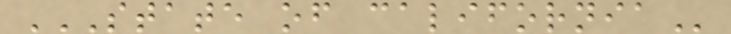STATE OF CALIFORNIA
